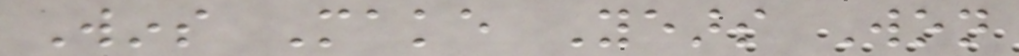Wins Make Years Won
